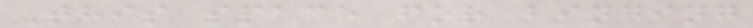This space for binding
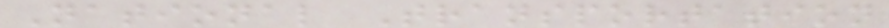National Transportation
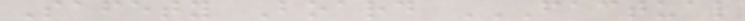Safety Board FACTUAL
